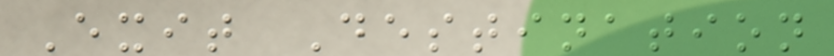Exit Destination
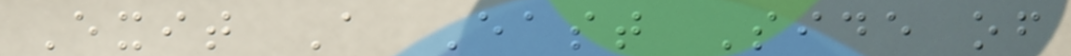Exit A East Side of
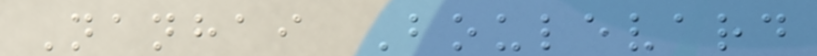Nanhai Boulevard
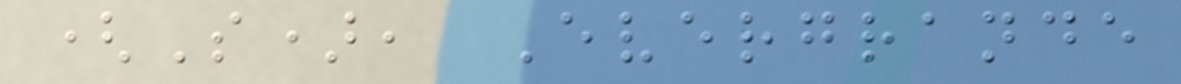(S), Evergrande
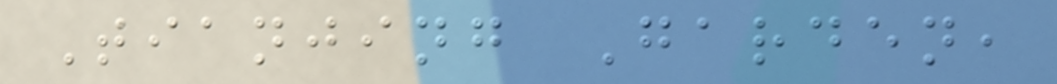Tianjing Garden,
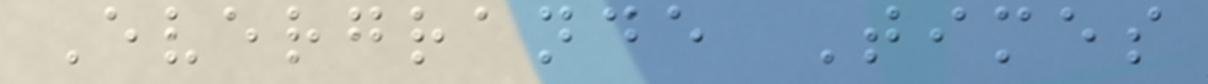Evergrande Times
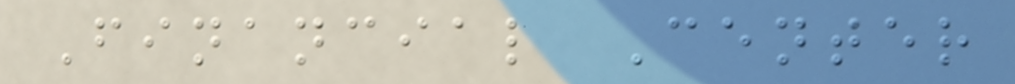Financial Center
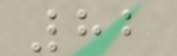82
